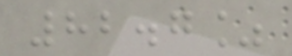82.7%
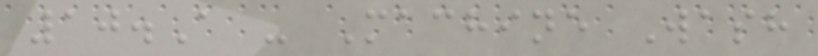10.A - Machine Wash
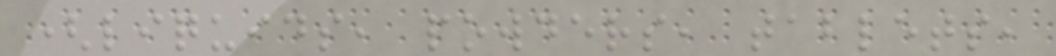(liquids, powders, tablets,
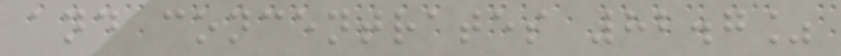and concentrates 82.7%
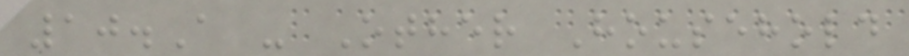10.A - Other Household
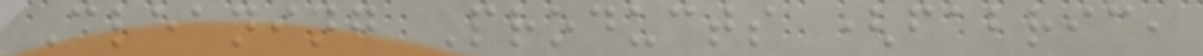Cleaning Products (fabric,
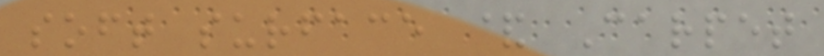soft surface & Carpet
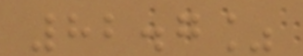82.7%
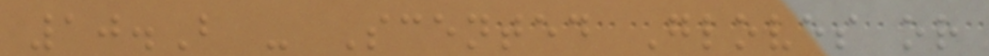10.B - Scented Gloves or
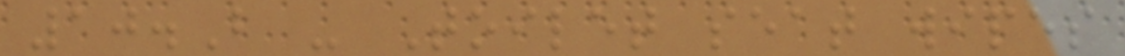10.B - Toilet seat wipes
